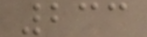233
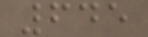645
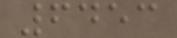6453
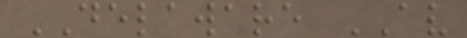DELAWARE AV
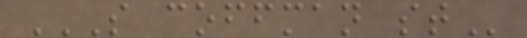S COFFMAN ST
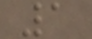1
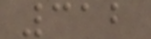312
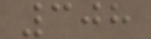308
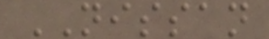NISSAN
